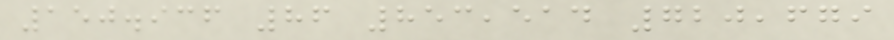150.936 86 853,514 720,679
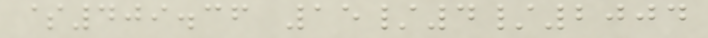$409.36 15/4/2004
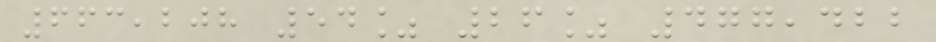663,208 54% 26% 477,422
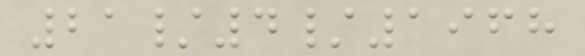21/4/1968
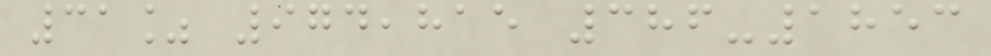31% 974,815 386-1853
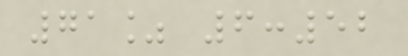71% 6:52
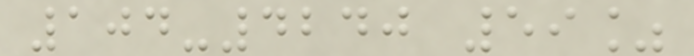104-4240 59%
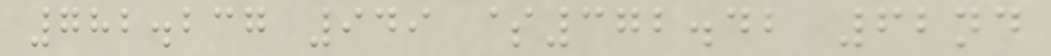782.237 949 $372.42 62nd
